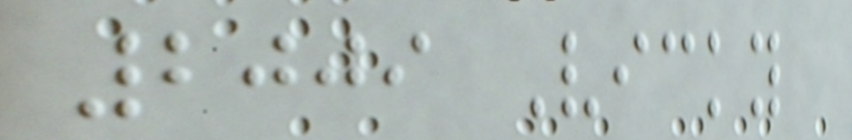2009 Vicky
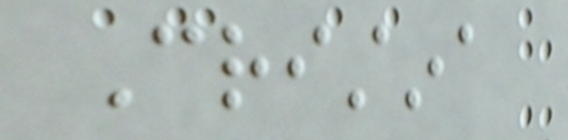Cristina
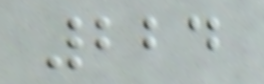224
